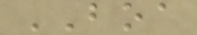BOA
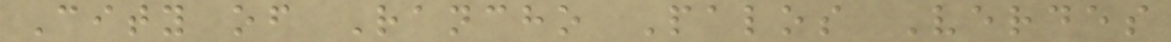City of Rancho Palos Verdes
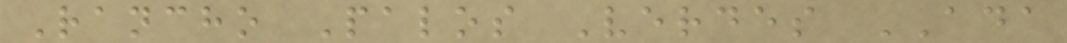Rancho Palos Verdes ADA
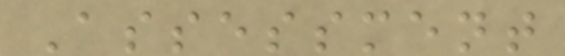Assessment
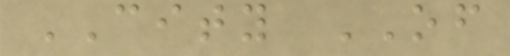CITY OF
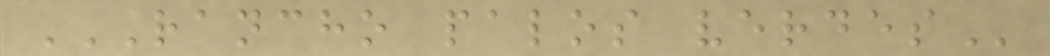RANCHO PALOS VERDES
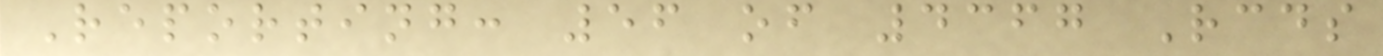Reporting: 56 of 4367 Rcds
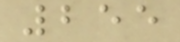255
